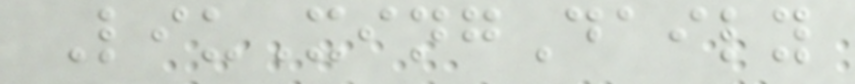LiuXingDaily
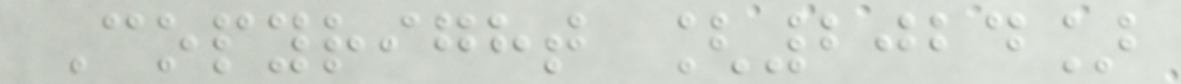Copyright [2024]
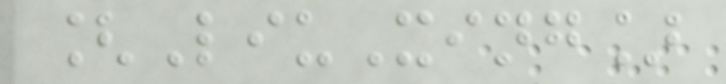[LiuXing]
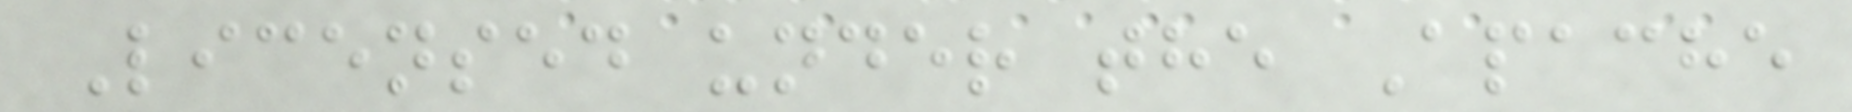Licensed under the Apache
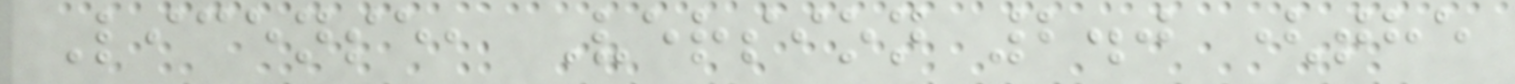License, Version 2.0 (the
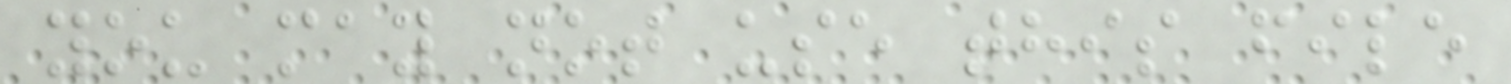you may not use this file
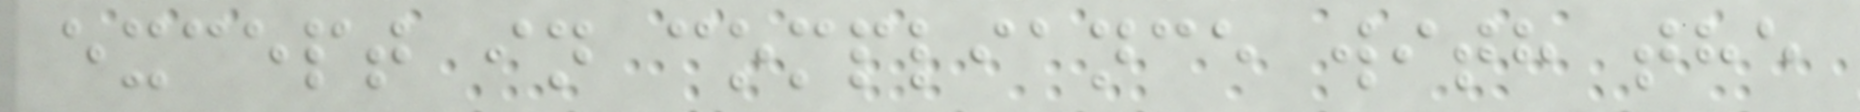except in compliance with the
